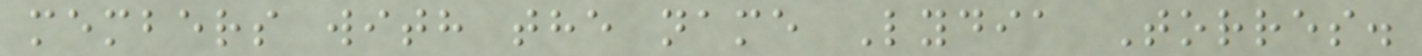members with the name Lydia Torres.
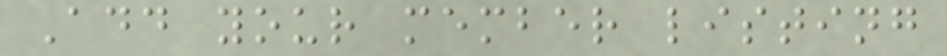Add your member listing
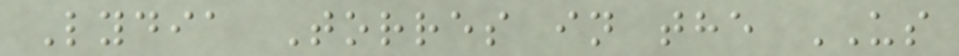Lydia Torres in the US
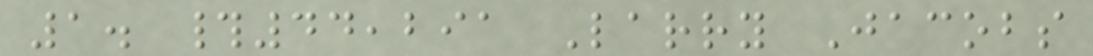1. #44,291 Larry Jacobs
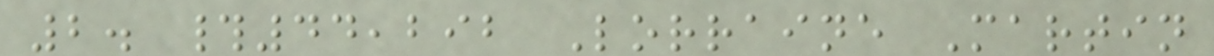2. #44,292 Lorraine Martin
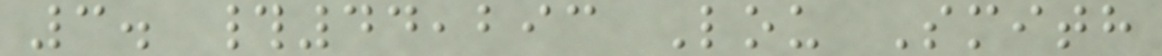3. #44,293 Lou Smith
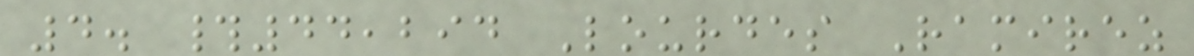4. #44,294 Lourdes Ramirez
